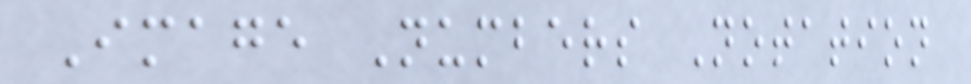Image Numbers Notation
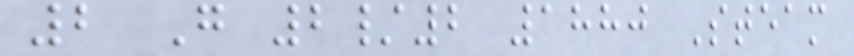2 G 2/2 1880 Steam
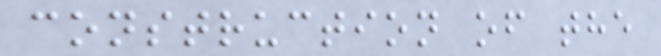construction of the
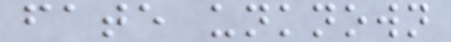fate unknown
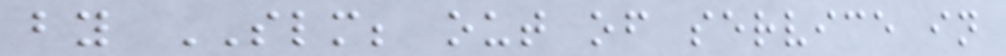by SLM; out of service in
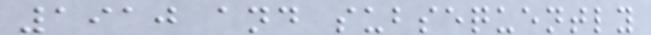1910 and subsequently
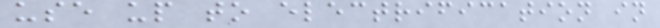use up to electrification in
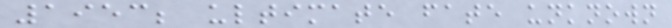1953; ultimate fate unknown
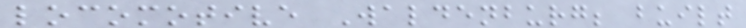locomotive Waldenburg; built
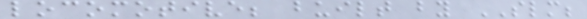locomotive; built by SLM;
